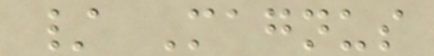/ Magnus
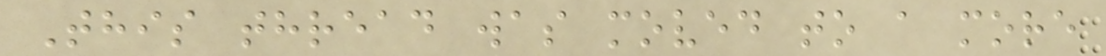This thread was moved to a more
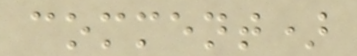comment)
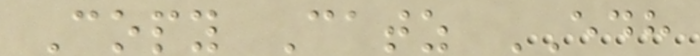Copy Catz EDH
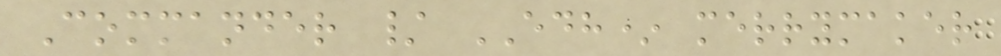Commander / EDH* merrymaker
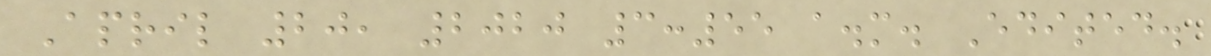April 20, 2020 3:55 a.m. Edited.
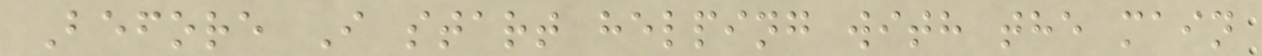Before I start helping with the main
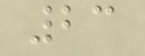23
